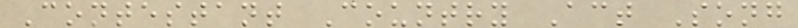Contestant Country Act Song
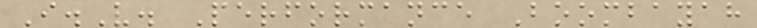I.V. Performance Boombayah
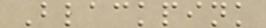Blackpink
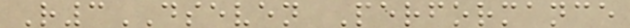R3DSEVEN Performance
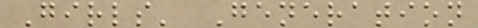Girls' Generation
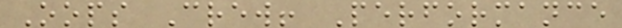Oops Crew! Performance
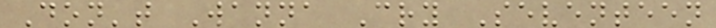Don't Wanna Cry Seventeen
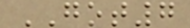GOT7
